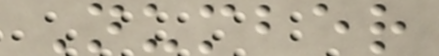Number
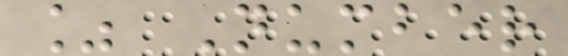% Number
